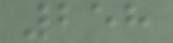258
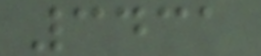3431
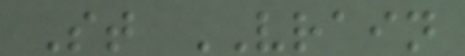St VRAIN
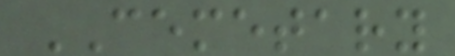CEMETARY
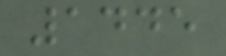1445
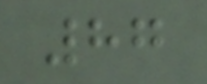87
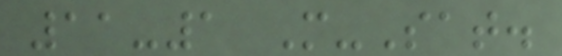11-1 M-Sat.
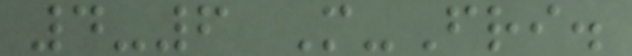4-6 M-Fri.
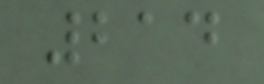214
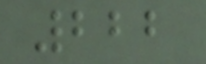222
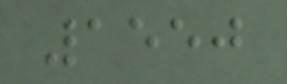1550
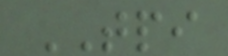TPI
